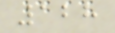128
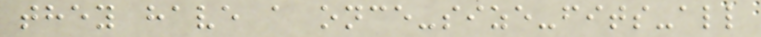they have a once-size-fits-all
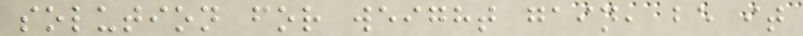solution for weight gain, be it
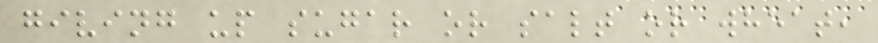giving up sugar or salt or wheat,
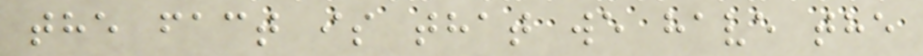the fact is that we have the
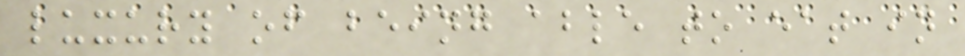luxury of being able to eat in
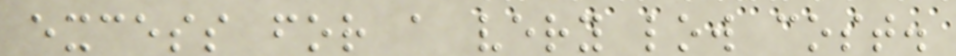excess for a very low cost.
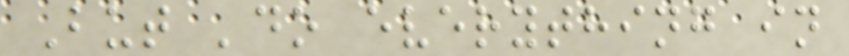But 'do everything in
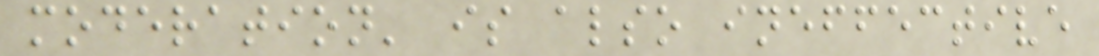moderation' is also ineffective
